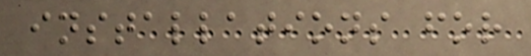installations for
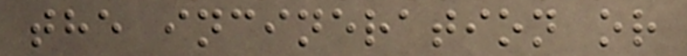the incineration or
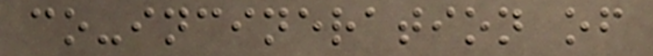co-incineration of
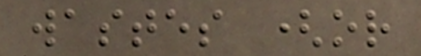wastes (or
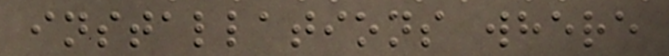installations where
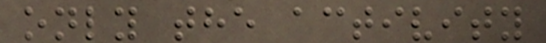only the activity
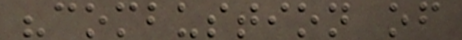"combustion of
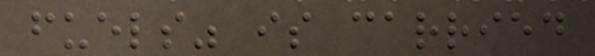fuels" is carried
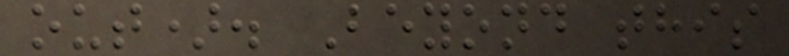out). Beyond this
